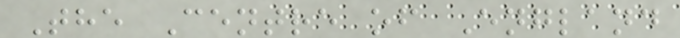The Centre of England
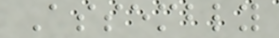Assembly
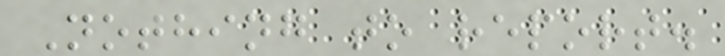Nothing to report.
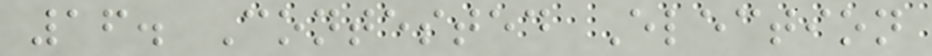16. Contested Election
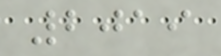2019
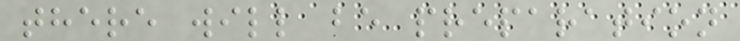there will be preparation
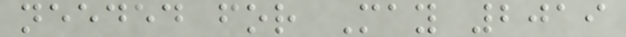needed for May 2019
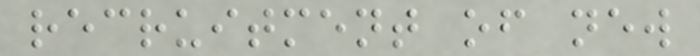recruitment of new
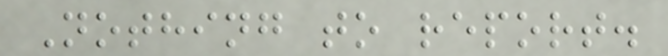Nothing to report.
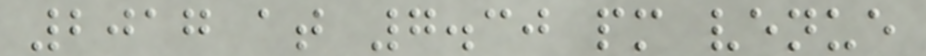2017 at 7.30 pm venue
